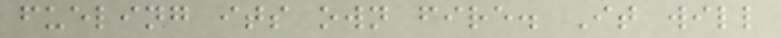fueling its own fire. It will
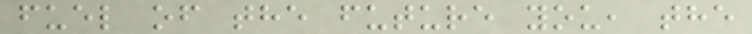fuel of the future you, the
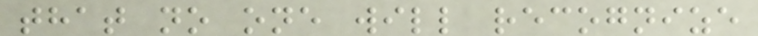that no one will recognize
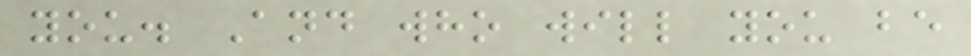you. And who will you be
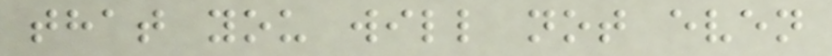that you will not even
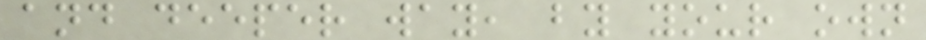and deeper way, by your own
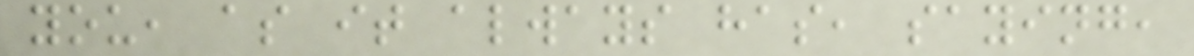you, as it always has, saying,
